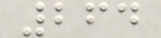264
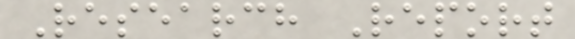Research Report
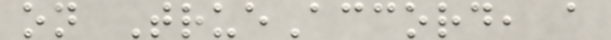on TrueAccord, a
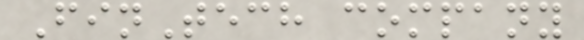FinTech company
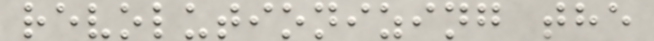revolutionizing the
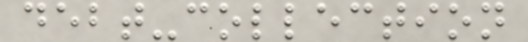debt-collection
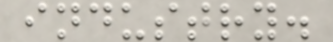industry.
